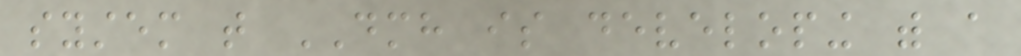system that DMH is developing with a
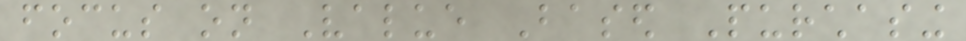focus on Value Based Purchasing
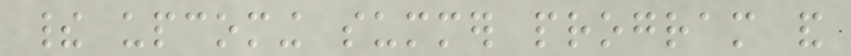their upcoming summer program and
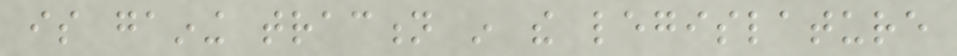is gaining traction in the legislature
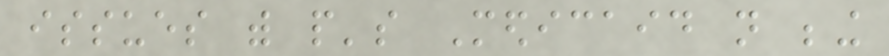issues with people's Medicaid not being
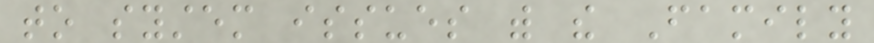to system issues with the Family
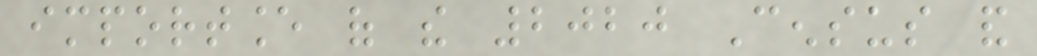importance of the 2020 Census and
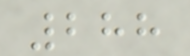288
